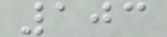103
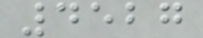4527
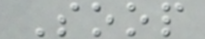Soop
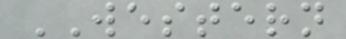WESTERN
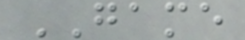GAME
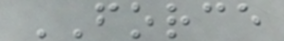FORCE
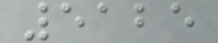5125
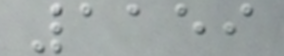1159
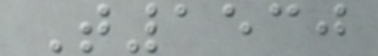T1530
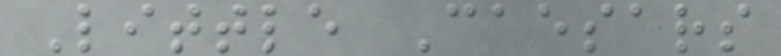Little Caesars
